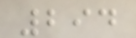294
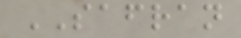SAFRAN
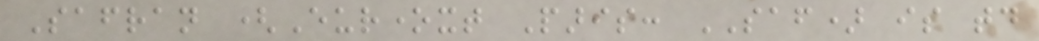Safran (Euronext Paris: SAF) is today
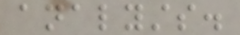analysts.
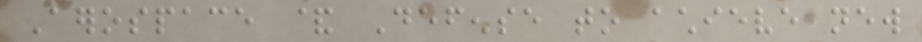Aerospace & Defense to achieve new
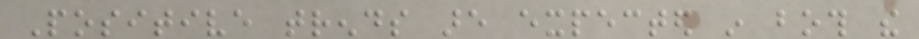Positive trends are expected in both the
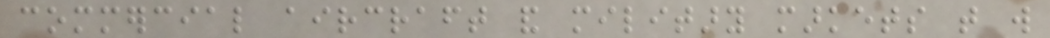commercial aircraft and military markets that will
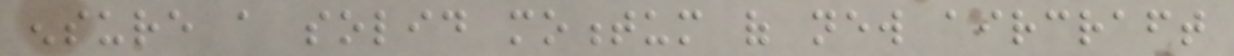ensure a solid momentum of new aircraft
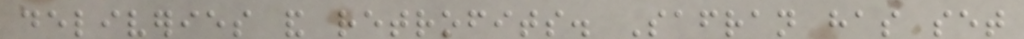deliveries and retrofits. Safran has set
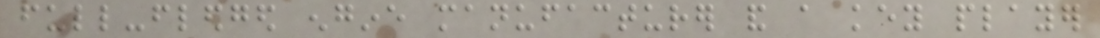full-fledged engine manufacturer and a key player
